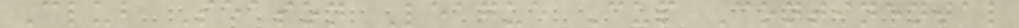Club Season League Cup Continental
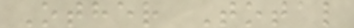Other Total
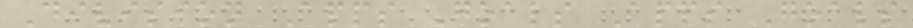Division Apps Goals Apps Goals
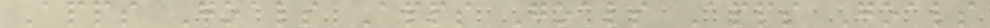Apps Goals Apps Goals Apps Goals
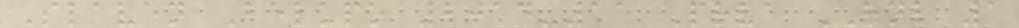Slaven Belupo 2014-15 Prva HNL 1
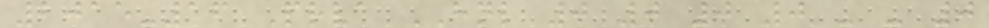2015-16 Prva HNL 0 0 0 0 - - 0
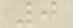0
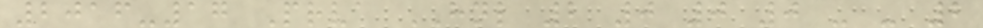2016-17 Prva HNL 2 0 0 0 - - 2
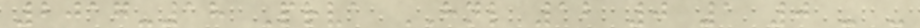2017-18 Prva HNL 12 0 1 0 - -
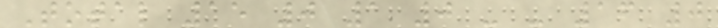Total 15 0 1 0 - - 16 0
